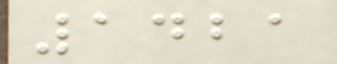1421
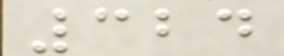324
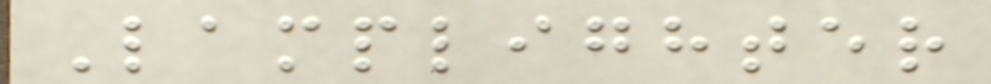Lamplighter
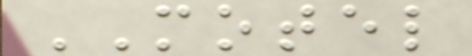MOTEL
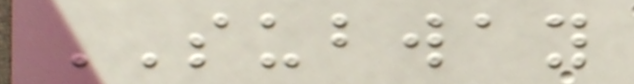SUBWAY
